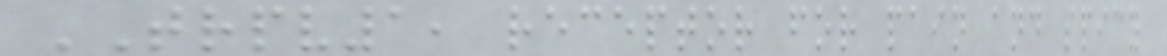TRPV1, receptor for pain and spicy
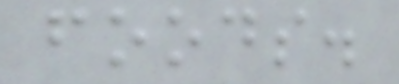foods.
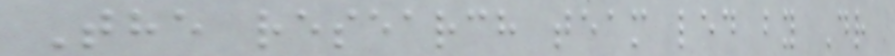The research team led by Dr
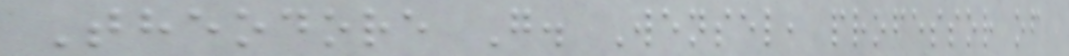Theodore G. Wensel, professor of
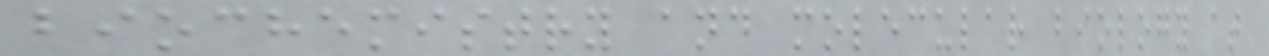biochemistry and molecular biology at
